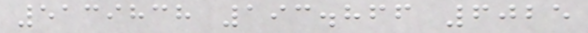5139838 193.866 6025
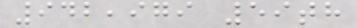942,979 59th
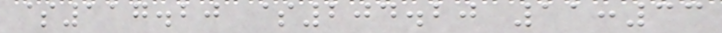$117.20 $204.20 11:33
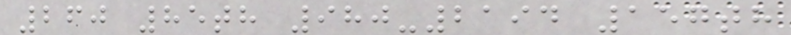260 85th 980-2194 157th
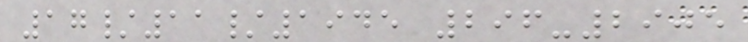17/11/1945 296-2905
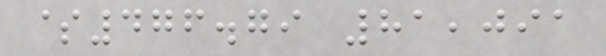$476.79 81,091
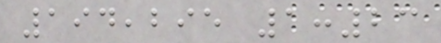194,295 1:23
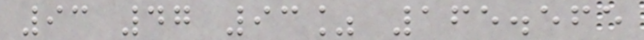93 47 93% 165.565
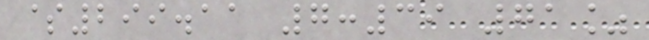$299.11 7:39 71%
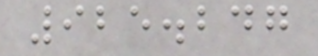925.247
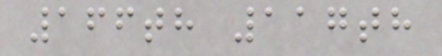166th 117th
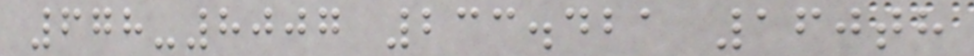678-8007 233.421 160th
